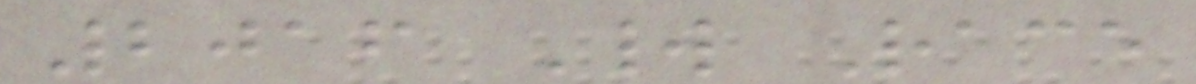2016 World Race
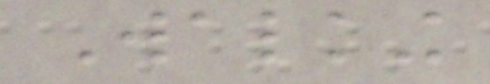Walking
